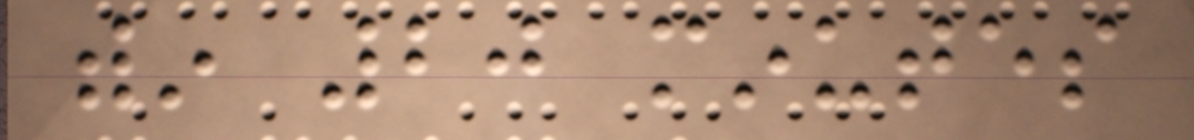within 20 minutes
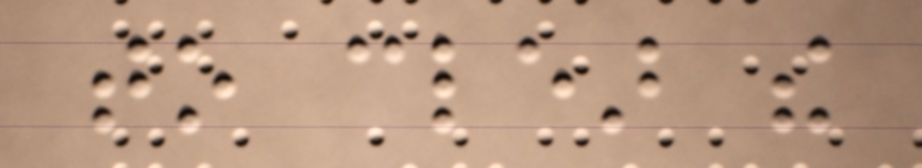to clear the
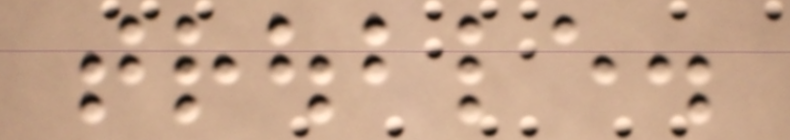trouble.
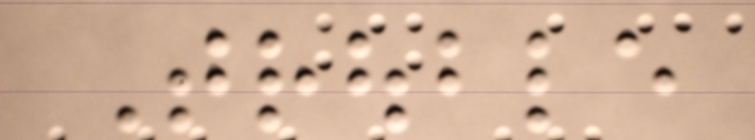Trouble
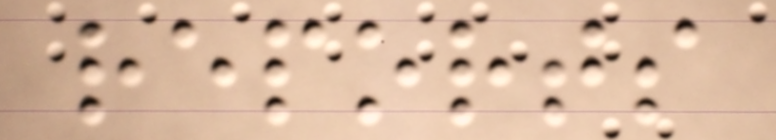reports
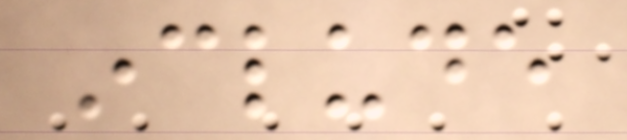include
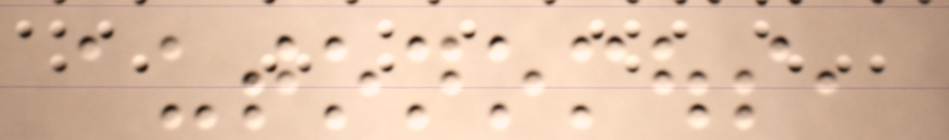autonomous,
